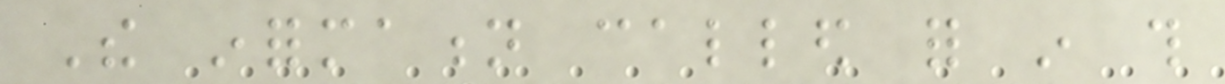The information called for in this
